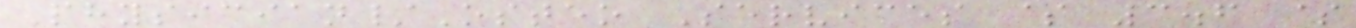Physician/Osteo Services $ 3.6 $
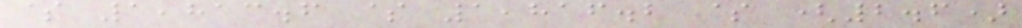$ 1,813.6 $ 1,816.2 $ (2.6)
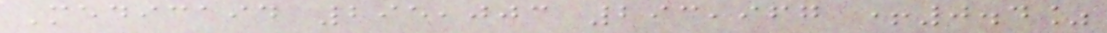Medicaid 295,003 293,967 +0.4%
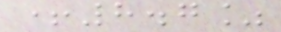+8.7%
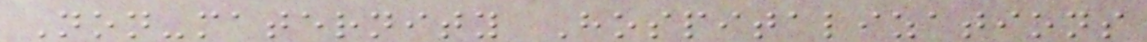Non-maternity Hospitalizations
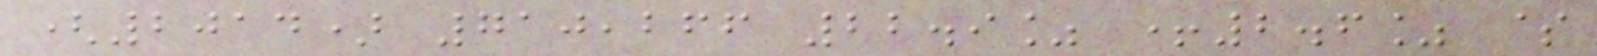(2014) 710,266 22.9% +2.6% $
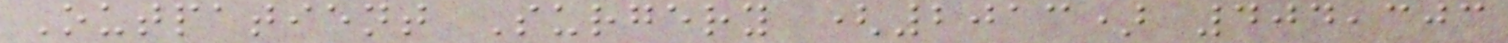Outpatient Surgery (2013) 404,303
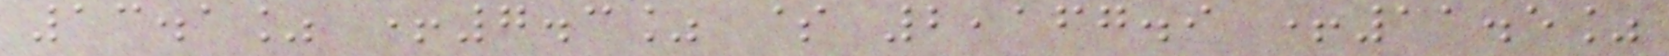13.1% +7.3% $ 2,167.9 +11.5%
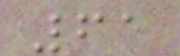61
